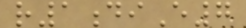r1diE7
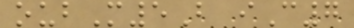oubM5B iC7
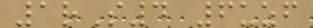1rS4 6uzf
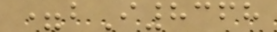=bI8368
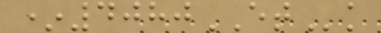*4080ETk
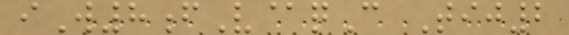iW8fV@qC Tij2
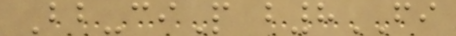Bb-ciP b8FI
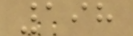198
